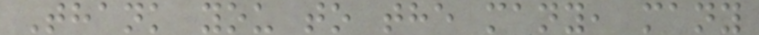Thank you to the many, many
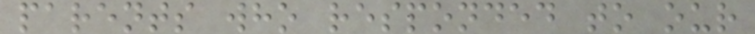parents who responded to our
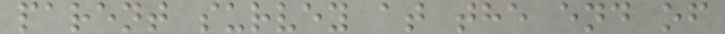parent survey at the end of
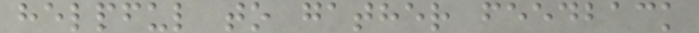helpful to gather feedback
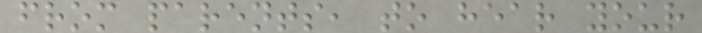from parents, to hear your
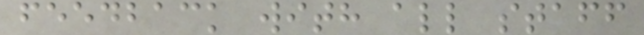feedback with all staff
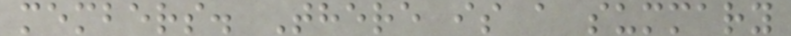members. There is a summary
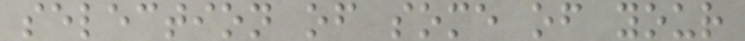selection of some of your
